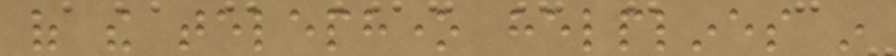of the telephone helplines in
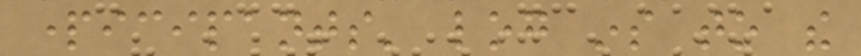participants' log ins to the
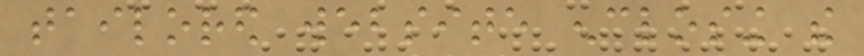tailored website enclosing the
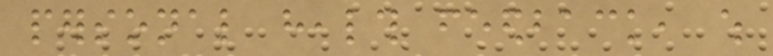personal health feedback, which
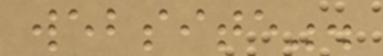website".
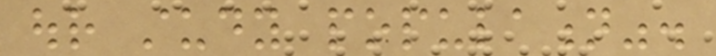our study population".
